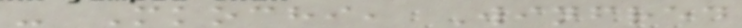- Mkochi, Winfred
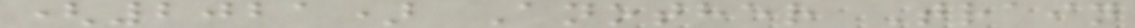(2021) Another Train
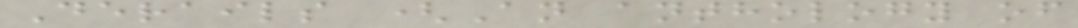Derails (An anthology of
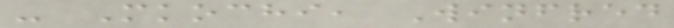- Mkochi, Winfred
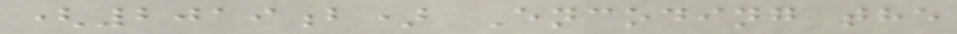(2019b) Encoding the
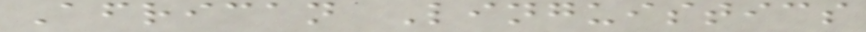African Linguistics
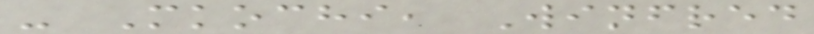- Mkochi, Winfred
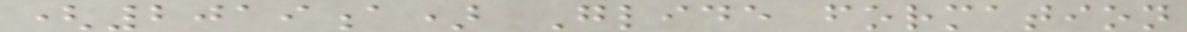(2019a) Glide formation
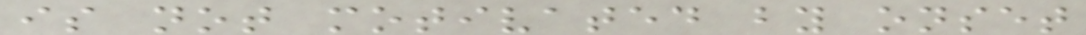is not motivated by onset
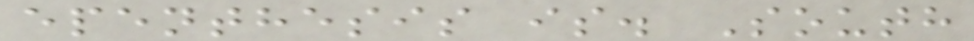epenthesis is. South
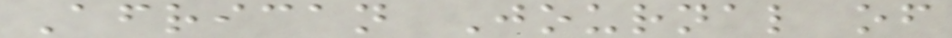African Journal of
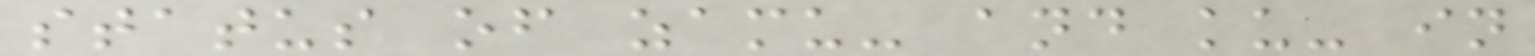status of zamu- and ku- in
